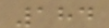184
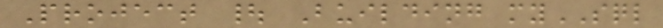Project | Building mySQL
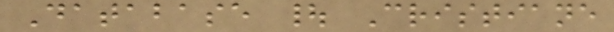Database | Cristiane
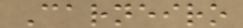Carneiro
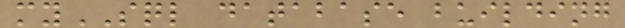mySQL database building
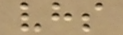vhs
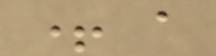+ a
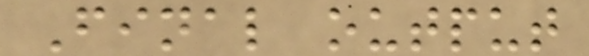Final output
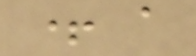+ a
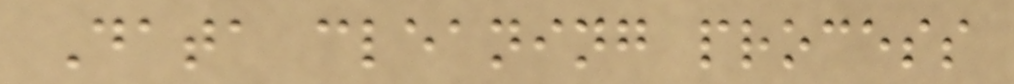Data cleaning process
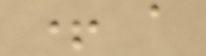+ a
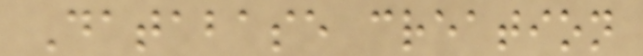Database creation
